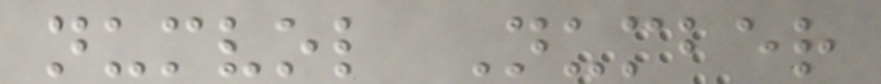numvol Number
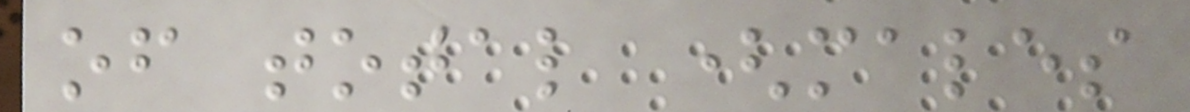of total (males
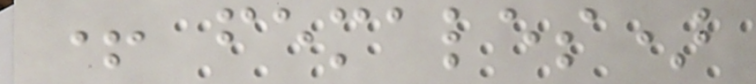+ females)
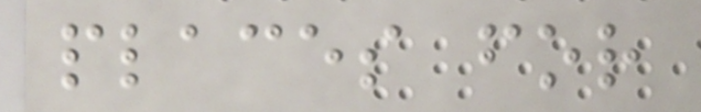places for
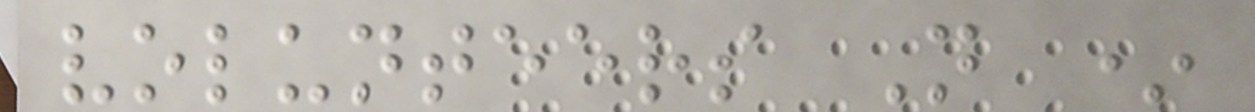volunteers N *
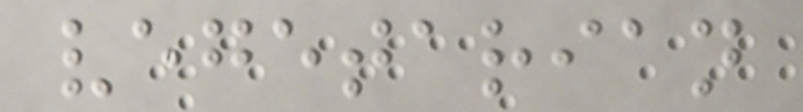vegetarian
